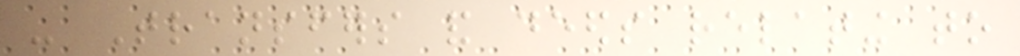- Transfers and deeds relating to
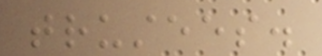trustees.
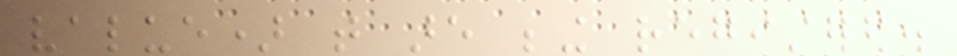value) that are being registered.
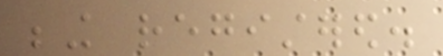being registered.
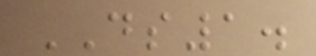DS1.
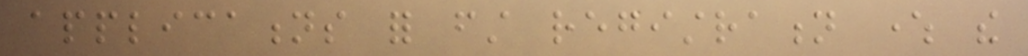applications for first registration where the
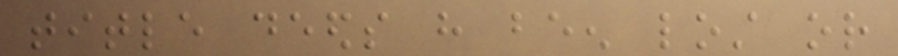title deeds have been lost or
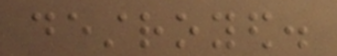destroyed.
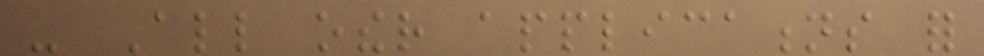- All other applications for
